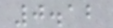0.12
